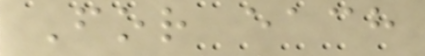For each
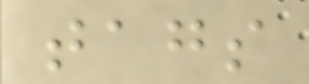tags
